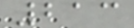213
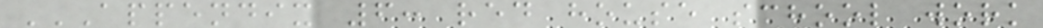APPENDIX 6: RED HOUSE SCHOOL WORK
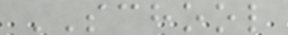SCHOOL
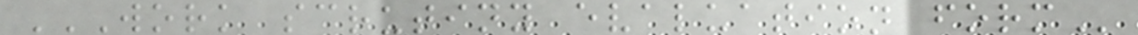WORK SCRUTINY EVALUATION FORM
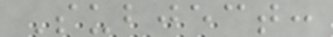Subject:
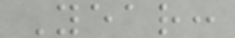Year:
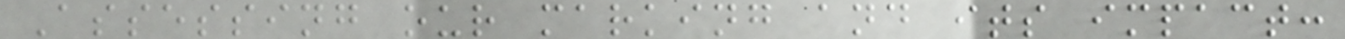Assessing our marking and its impact:
